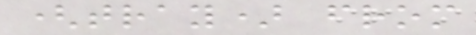(tray) from
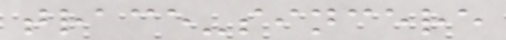trace-sincere
